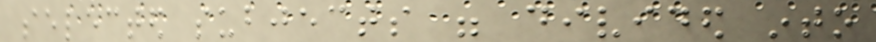selected subjects were divided into
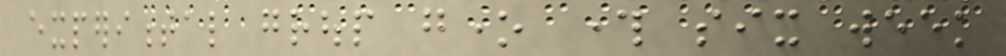experimental group gone through six week
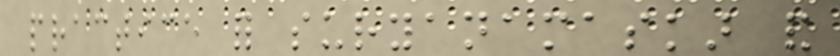practice for suryanamaskar and
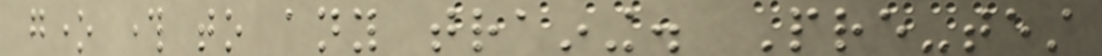gone through to any training. Pre-test
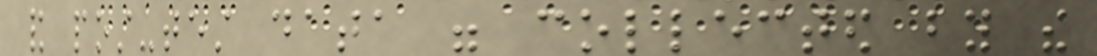and post-test data were collected by the
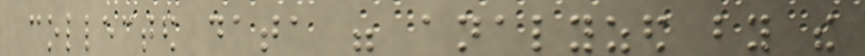collected data were analyzed by the
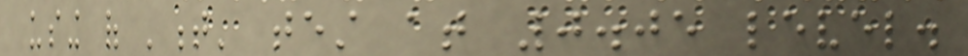using of 't' test at 0.05 level.
